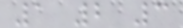1 2 3
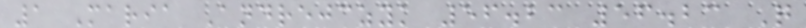1 Maria Andrejczyk 56.23 56.23 Q
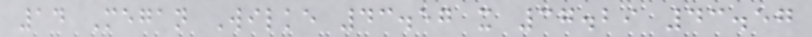14 Megan Wilke 43.57 x 37.29 43.57
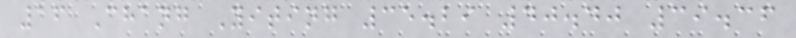16 Chang Yiting 35.29 40.40 39.36
